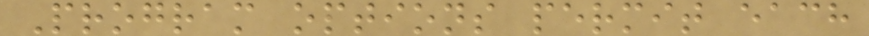Program options permit each
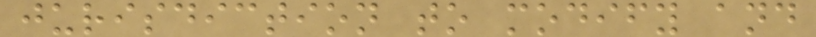jurisdiction to modify and
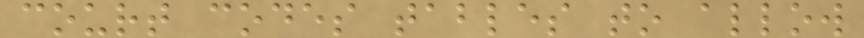court codes tables to allow
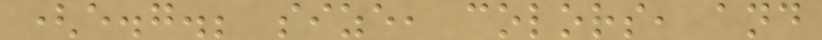(e.g.; size, colors, and
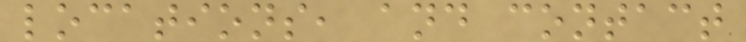locations, and contact
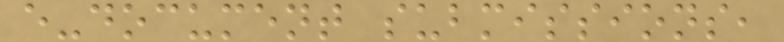e-document submissions,
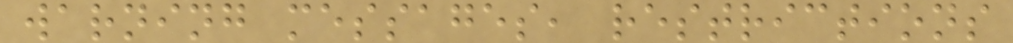warning messages, restrictions
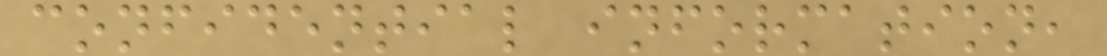confidential information,
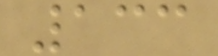133
